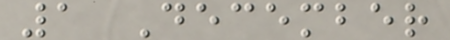1 December
